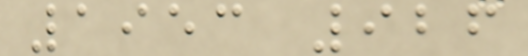1953 926
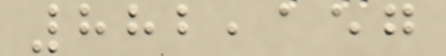882,157
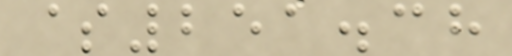$251.38
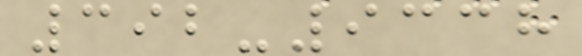392-9338
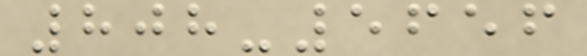808-5656
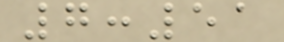7:51
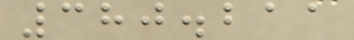380.211
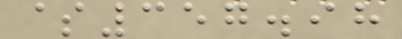$357.98
